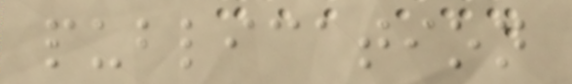publication
